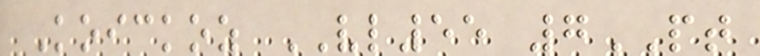Koickoz VL55 7PT
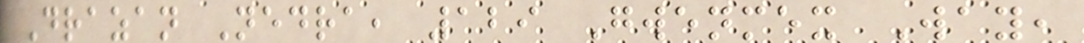Drazan Nedra, 129 Gwenmex Way,
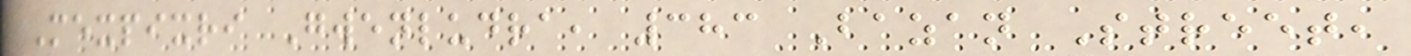Mexpixri Gwenludra, 383 Bazan Street,
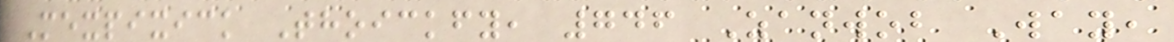Mexpixick Thoickfy, 746 Zanwob Way,
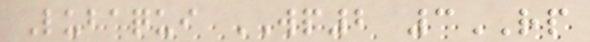Lubaqui WP2 3RP
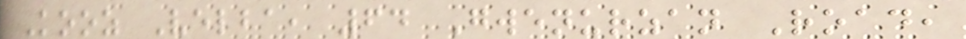Kooz Velba, 64 Gwenurzan Road,
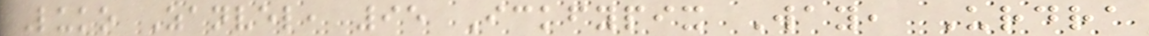Luko Zanvel, 95 Ickfypix Way, Urdra
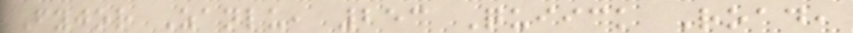Fyjor Zanlu, 253 Quiick Road,
